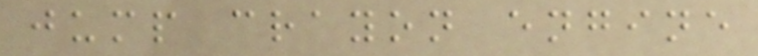jump crayon engine
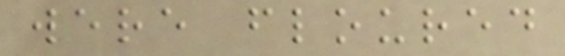were floured
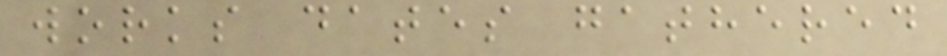works dates gathered
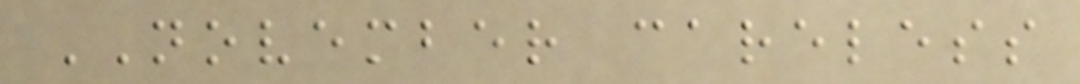NOVEMBER careless
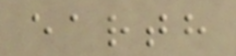earth
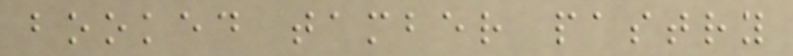booked tamber pastry
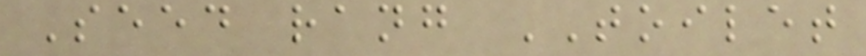Seed rang TOILET
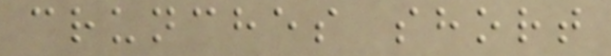crunches short
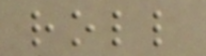roll
